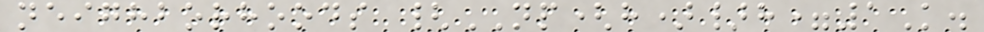neighborhoods {NP(h)}h=1K.
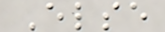Else
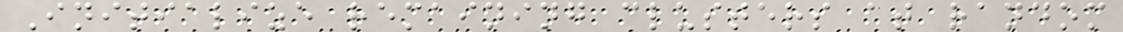Initialize remaining clusters at random
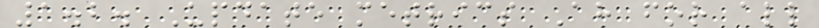1.2. Update metrics Ah for all
